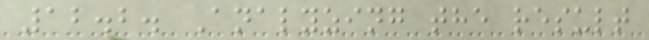12.2. Analyzing the result
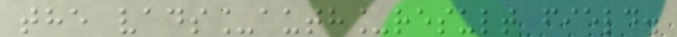the vads_auth_result field.
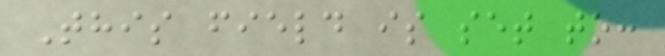This field is set to:
